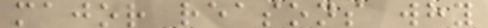major reasons why
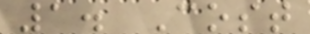1. Cost
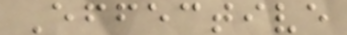Effective
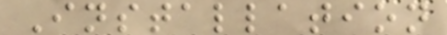Installation
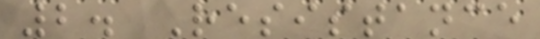2. Resistance
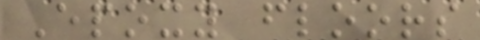Epoxy floors
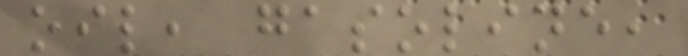oil, gasoline,
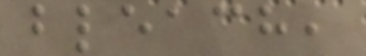bleach,
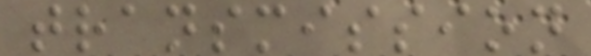transmission
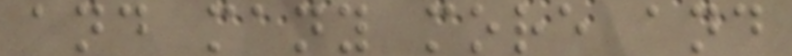and many more and
